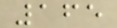165
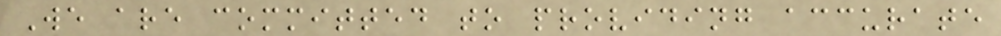We are committed to providing accurate
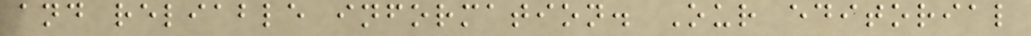and reliable information. Our editorial
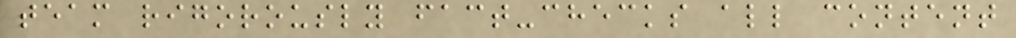team rigorously fact-checks all content
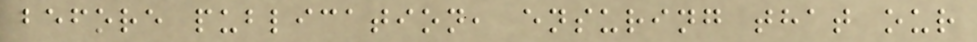before publication, ensuring that our
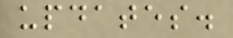updates.
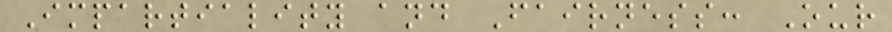Impartiality and Fairness: Our
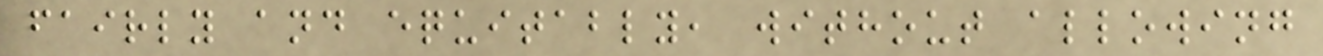fairly and equitably, without allowing
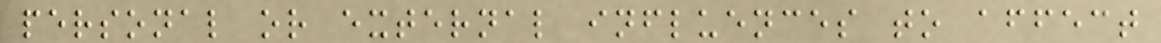personal or external influences to affect
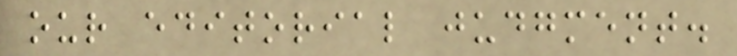our editorial judgment.
